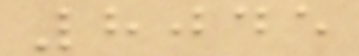8045
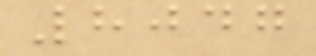8047
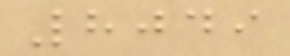8049
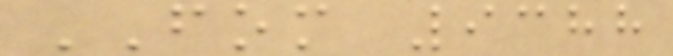FOM 9388
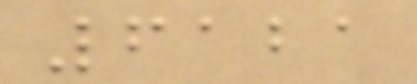6121
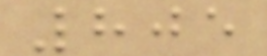805
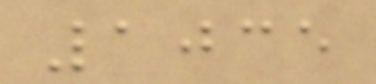1035
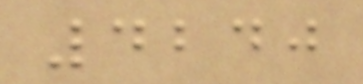4240
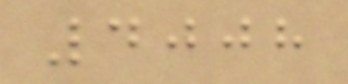4008
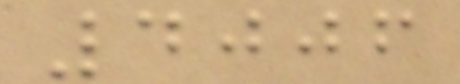4006
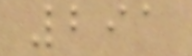291
